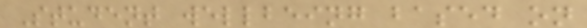Student wellbeing based on
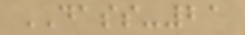DASS-21
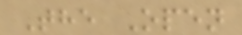The Open
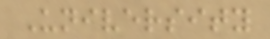University
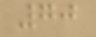70
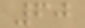60
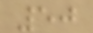50
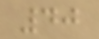40
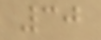30
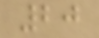20
